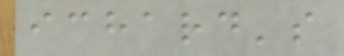ichard's
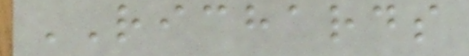RICHARDS
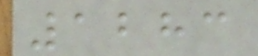1283
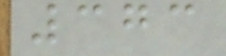373
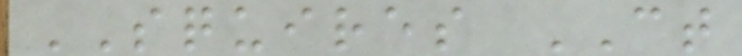SQUIRES CT
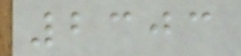2303
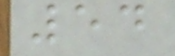54
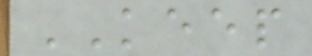KEEP
